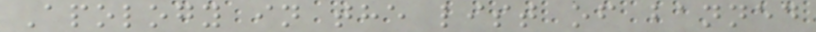Apology in the list of banned
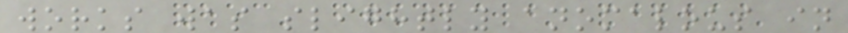works was slightly anomalous in
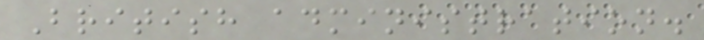British administration.
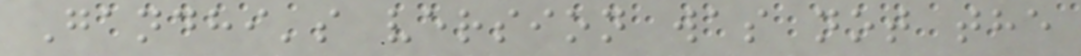Gandhi's version was not the
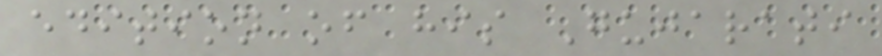edition of his Gujarati
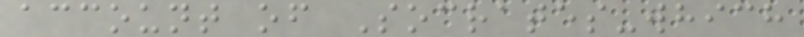account of Socrates-which
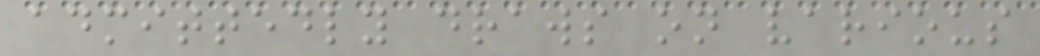admittedly draws on various
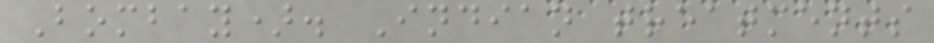Bombay). Indian treatments
